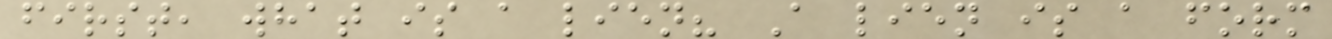first, what is a lien? A lien is a form
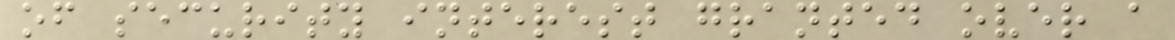of security interest granted over a
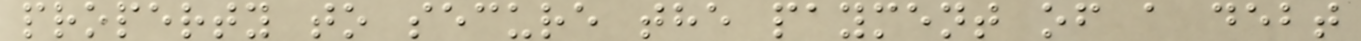property to secure the payment of a debt
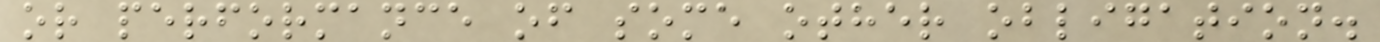or performance of some other obligation.
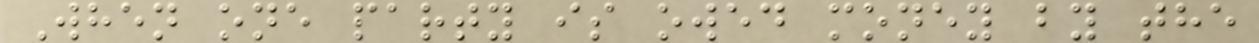When one party is owed money by the
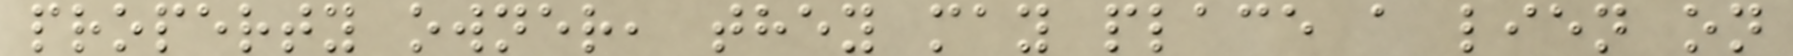property owner, they may place a lien on
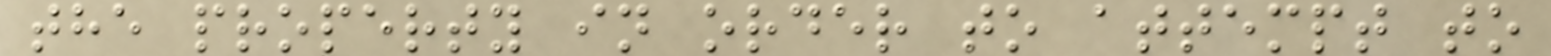the property in order to attempt to
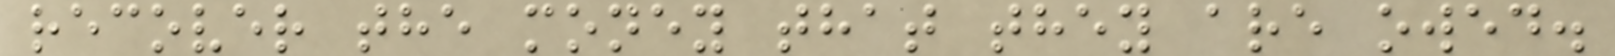recover the money that they are owed.
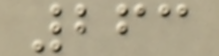263
